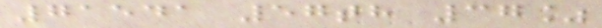71541 57th 37%
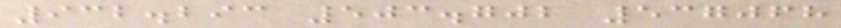932.293 503.702 537068
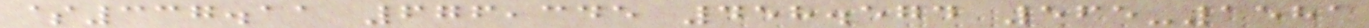$337.11 676,345 458.574 565-1581
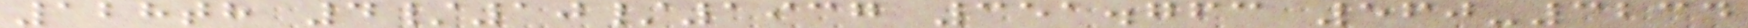128th 4/10/1937 351.763 560-3234
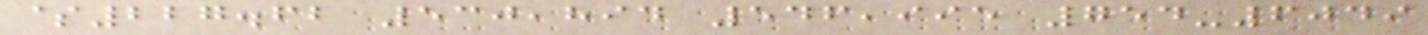$227.62 530,894 546,995 754-6049
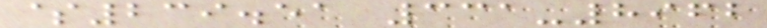$239.51 331-8962
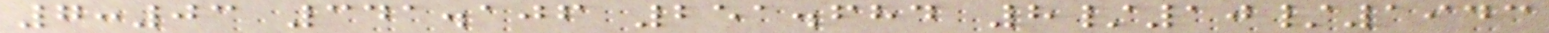7:03 341.106 251.684 8/10/1943
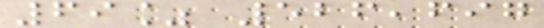69% 526,697
